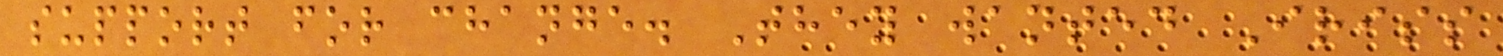support for change. They wanted Iriss
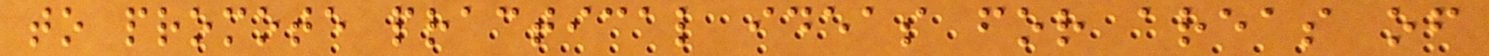to promote practical ideas for areas of
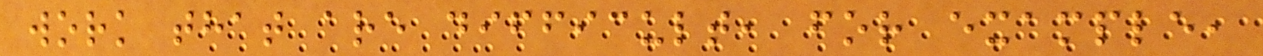work that are difficult, for example,
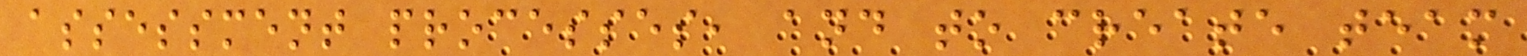assessment processes, and to create team
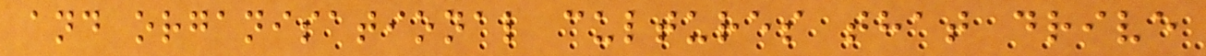and organisational cultures that drive
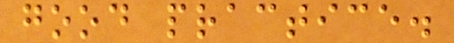good practice.
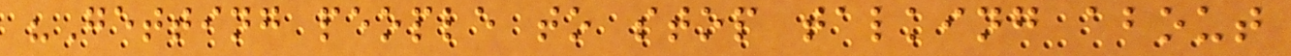"Getting people to stop talking about
